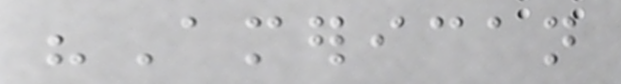"American
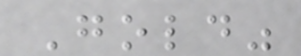Gold"
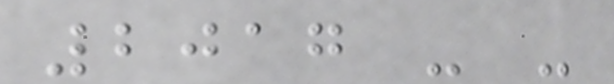2017 - -
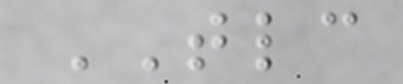TLC
